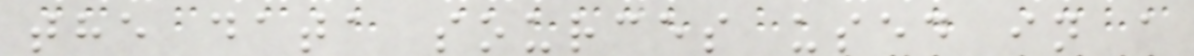the data sources used in a
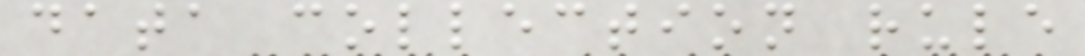data collection rule
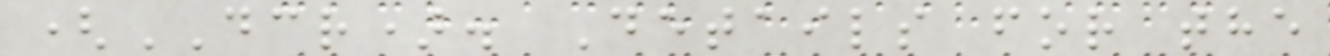(DCR). Details for the
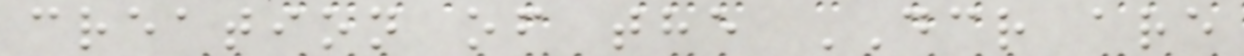creation of the DCR are
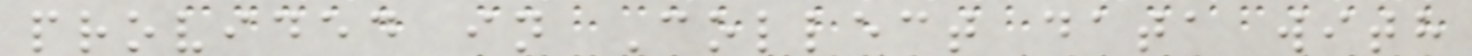provided in Collect data with
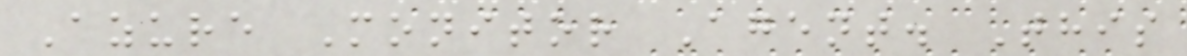Azure Monitor Agent. This
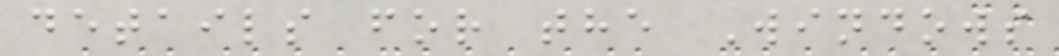details for the Windows
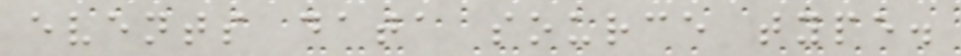events data source type.
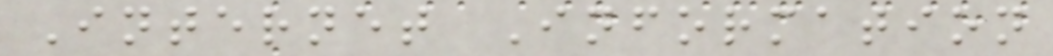Internet Information
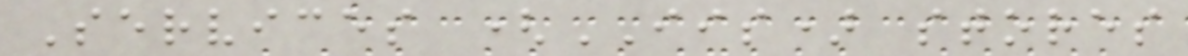Services (IIS) stores
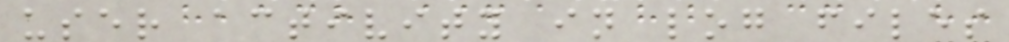user activity in log files
